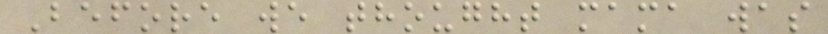Before we thought mama was
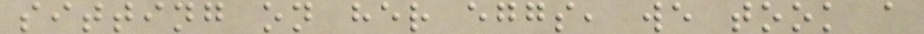sitting on her eggs, we took a
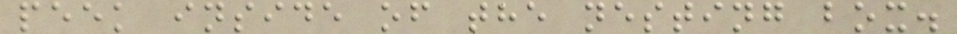peek inside of the nesting box.
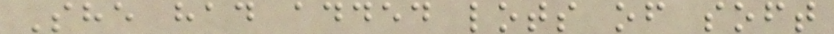She had added lots of soft
